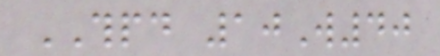THPD 10W40
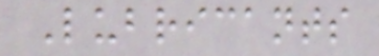Lubricants
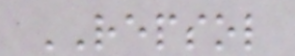REPSOL
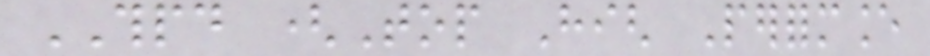THPD (Top High Performance
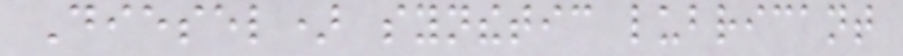Diesel) synthetic lubricant
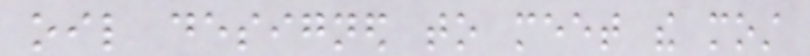oil designed to meet the most
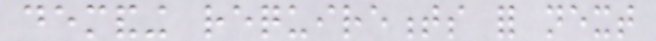demanding requirements for next
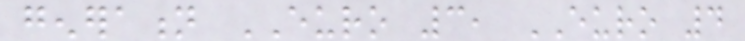generation EURO 3, EURO 4
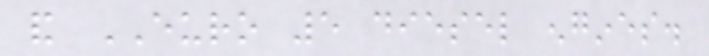and EURO 5 diesel engines.
